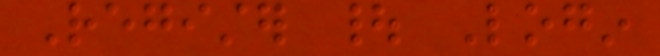Register | Login
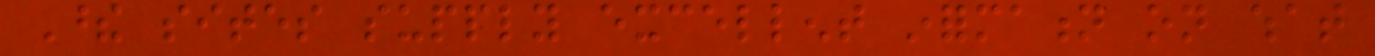These sites supply excellent information on what
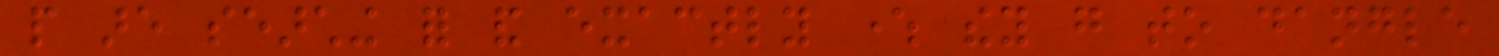people are searching for and exactly where they go to dangle
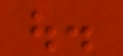out.
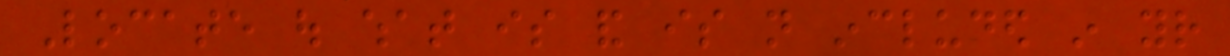Locate out what is and is not included in your
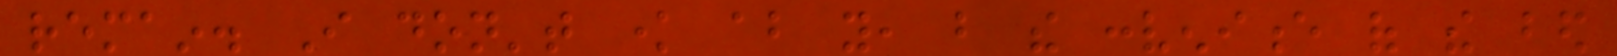remain. I don't know about you, but the convenience of the bed
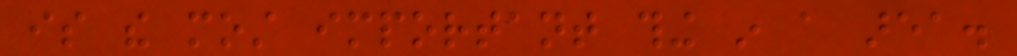is the most important thing in a area.
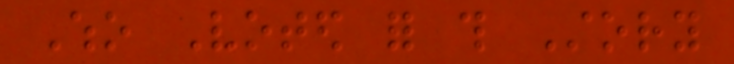Who Voted for this Story
